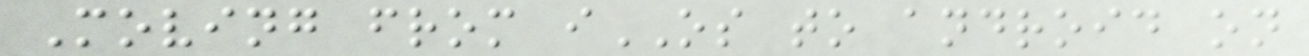Moving from iOS to android on
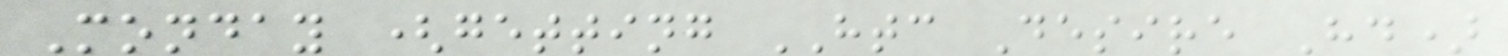Monday (getting HTC Desire Hd)
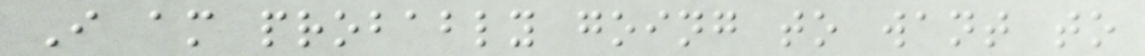I am probably going to want to
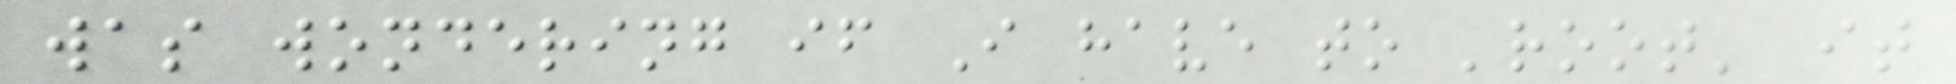was wondering if I have to 'root' it
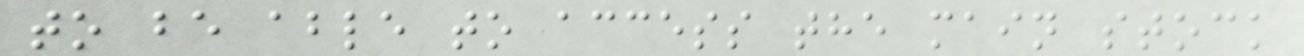to be able to access the main stock
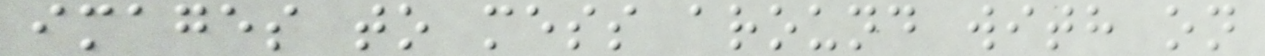images to mess around with on
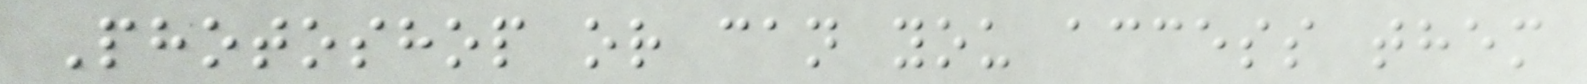Photoshop or can you access them
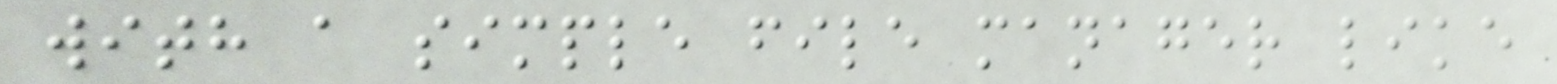with a simple file manager like
